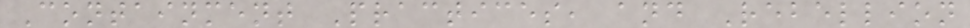Containment Practices, and Rebellion
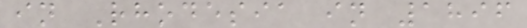in Rhodesia in 1896
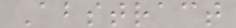Abstract
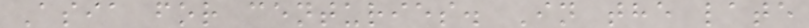Asia for centuries. In the late
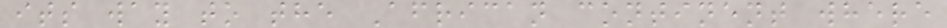its way to the African continent where
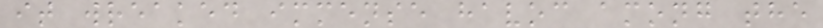it wreaked immense havoc among the
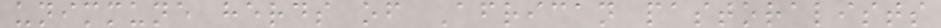unimmune herds of African pastoralists
